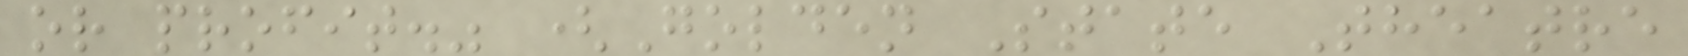or profit." (Golden State Theatre
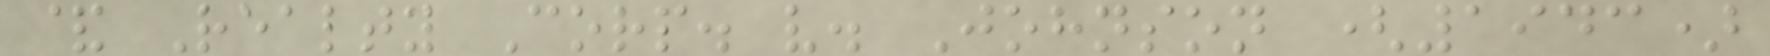& Realty Corp. v. Johnson (1943)
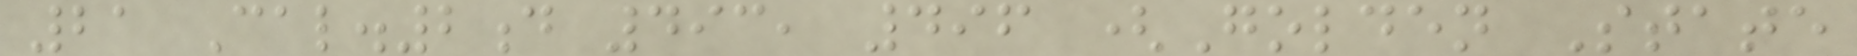21 Cal.2d 493, 496 (Golden State
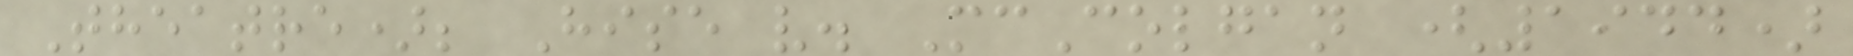Theatre); Hise v. McColgan (1944)
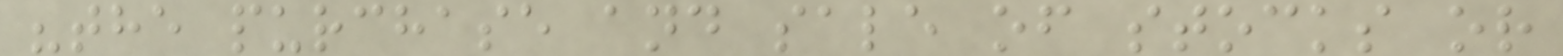"the purchase and sale of stocks or
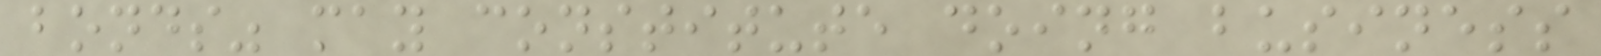bonds" may constitute doing business
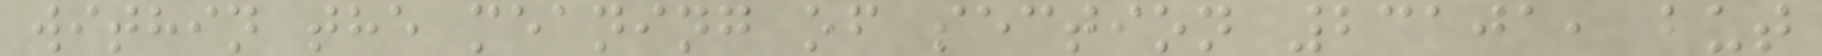within the meaning of section 23101, but
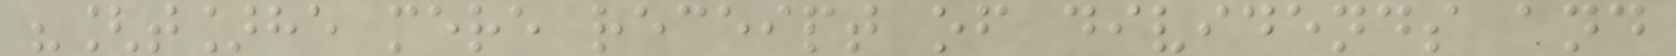"[t]he mere receipt of dividends and
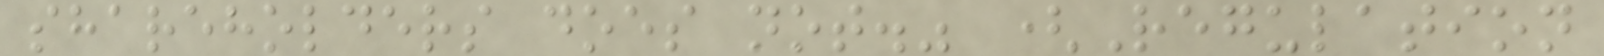shareholders does not." (Regulation
